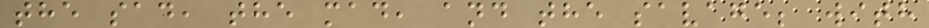the sad, the mad, and the savage; with
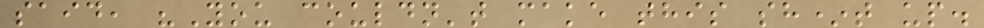said, "You couldn't make this sh*t up.
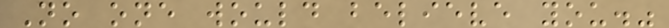No one would believe you."
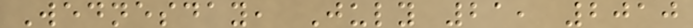Wednesday, July 21, 2010
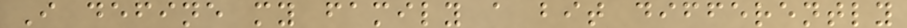I define my family a bit differently
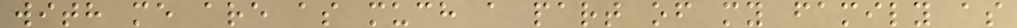with me are as much a part of my family as
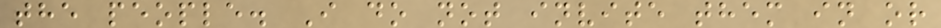the people. I do not invite them in or
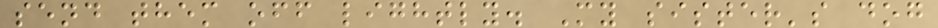send them off lightly. My sister's dog
